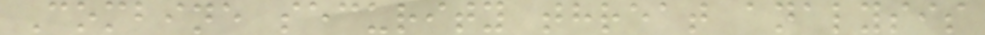Combine security threat analysis
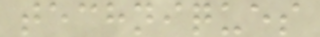techniques
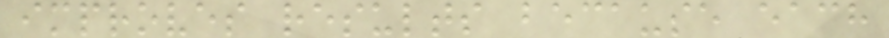improves results because each
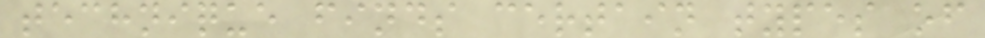technique finds certain types of
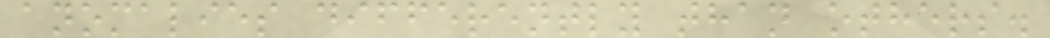anomalies differently than others.
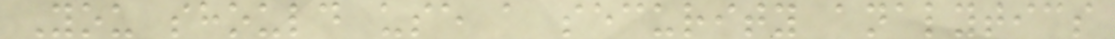You should use a security analytics
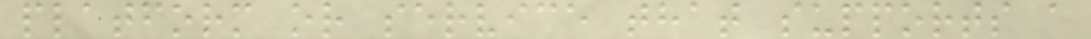platform or service that supports a
